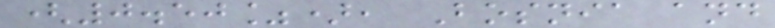(0.50%), Bosnia and
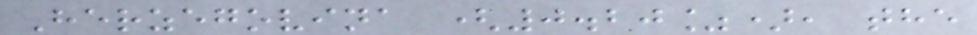Herzegovina (0.20%), the
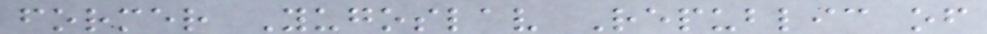former Yugoslav Republic of
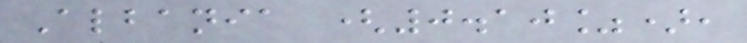Albania (0.10%),
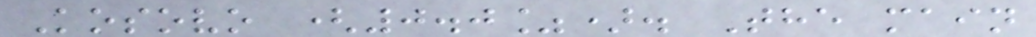Kosovo (0.0%). The main
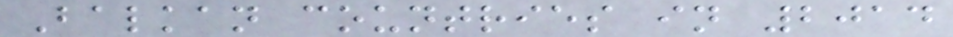Balkan countries in 2014
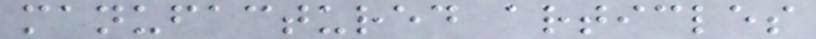manufactured articles
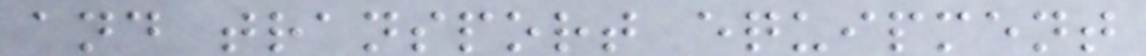and transport equipment
